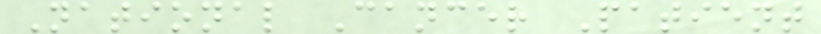National Cancer Patient
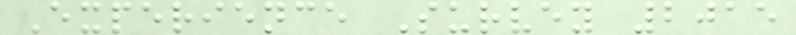Experience Survey 2015
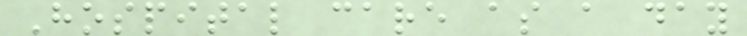Hospital care as a day
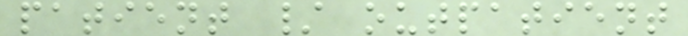patient / outpatient
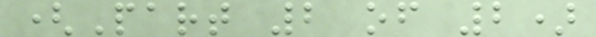(Part 2 of 2)
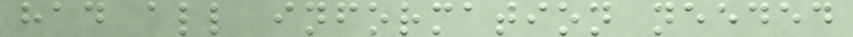had all information needed
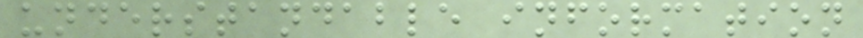understandable information
